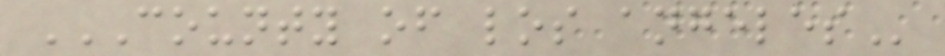COUNTY OF LOS ANGELES
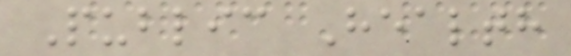Public Health
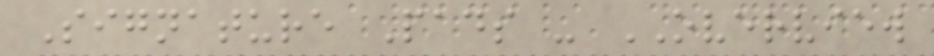Signature Pads - OVERVIEW
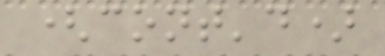(cont'd)
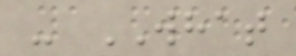- WHAT
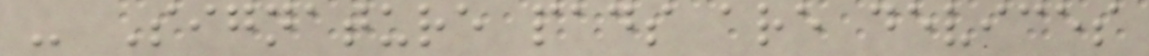- Signature pads are devices
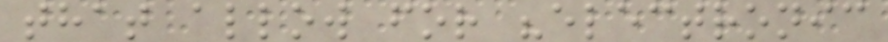that allow for "electronic
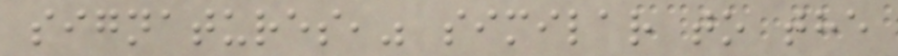signatures," similar to the
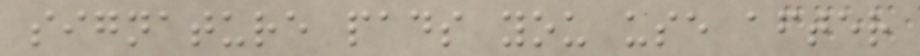signature pads you use after
